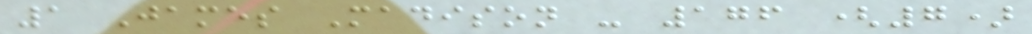1 James Madison - 176 (7)
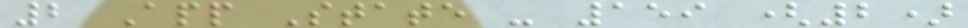2 App State - 159 (2)
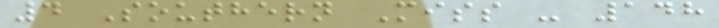4 Southern Miss - 148
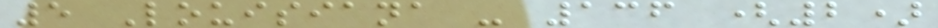5 Louisiana - 136 (2)
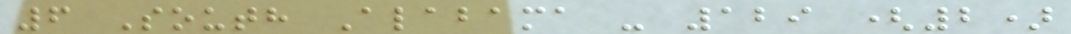6 South Alabama - 129 (2)
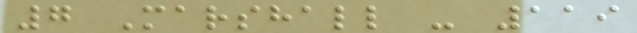7 Marshall - 119
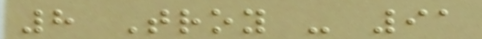8 Troy - 91
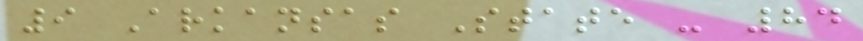9 Arkansas State - 84
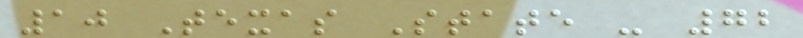10 Texas State - 72
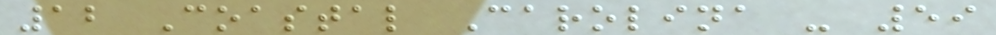12 Coastal Carolina - 59
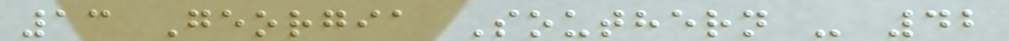13 Georgia Southern - 42
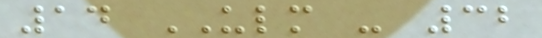14 ULM - 32
